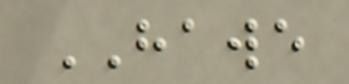HAWE
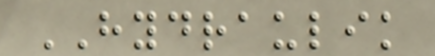HYDRAULIK
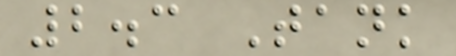2.3 Tank
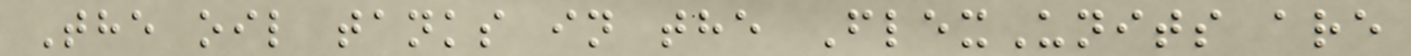The oil tanks in the FlexUnits are
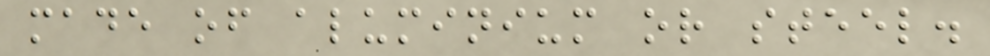made of aluminium or steel.
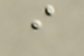i
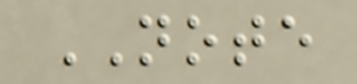NOTE
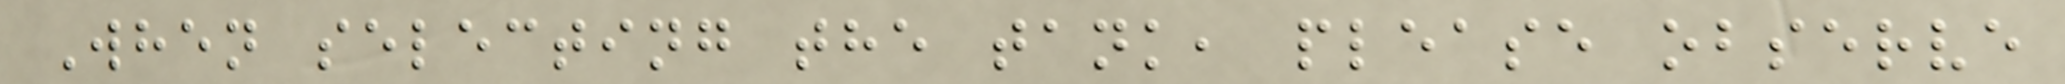When selecting the tank, please observe
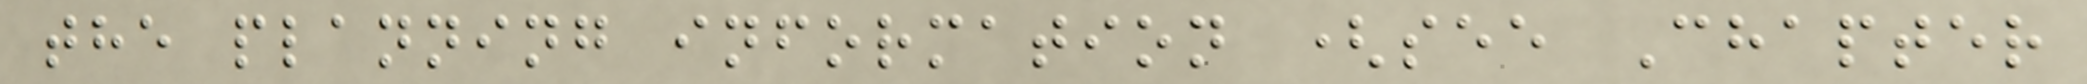the planning information (see Chapter
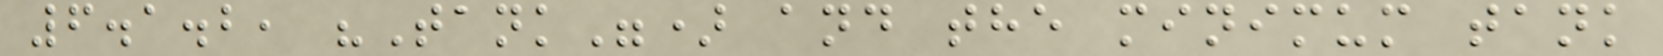6.1.2, "Tank") and the minimum tank
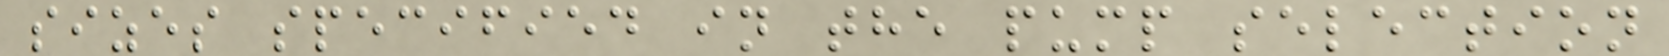sizes specified in the pump selection
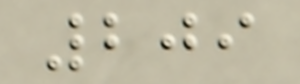209
